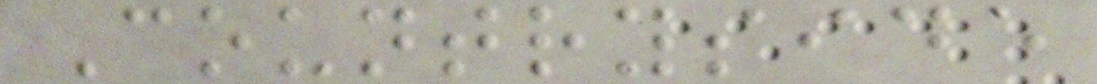Countryside
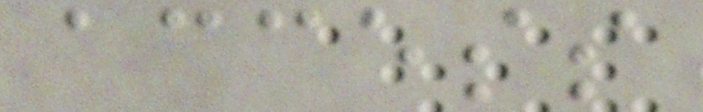access
